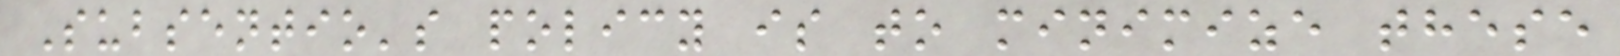Subsentio's policy is to minimize these
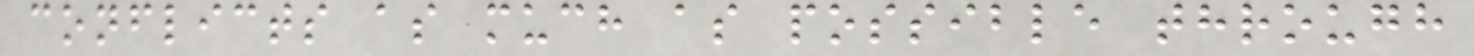conflicts as much as possible through
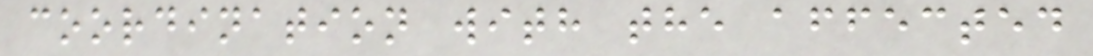coordination with the affected
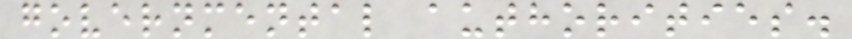governmental authorities.
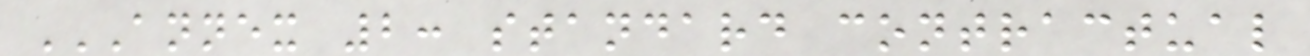ANNEX 2: STANDARD CONTRACTUAL
